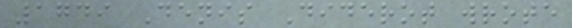1749 Denis Diderot wrote
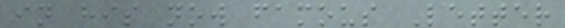in his now famous Letter
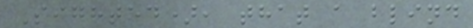Sighted), that a blind
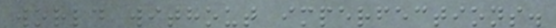world without imperfections.
